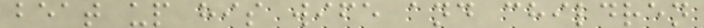beat up his wife and children
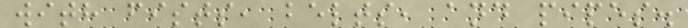with fists, belts, and pipes.
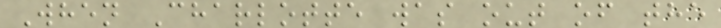When Charlotte was out of the
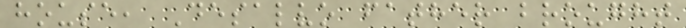house, Desalvo father brought
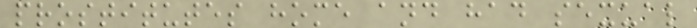prostitutes home and had sexual
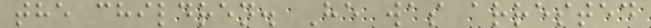the children. He was arrested
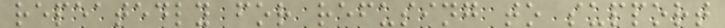repeatedly for refusing to support
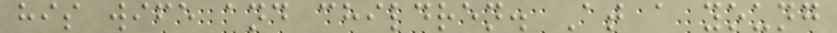his wife and children. At a young
